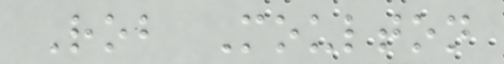Rob Moulton
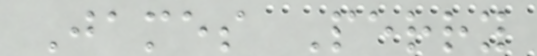James Perry
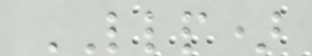LLP)
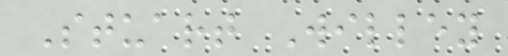Stuart Willey
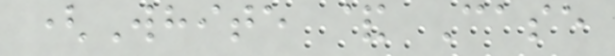(White & Case
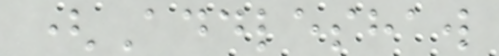(Addleshaw
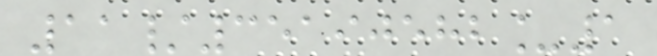11/35190582_1
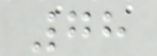78
